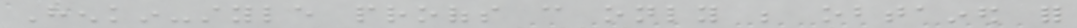Henkin-style proofs can only be obtained for
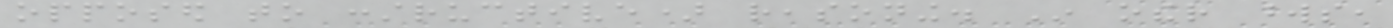opposed to constructive) reasoning. In other words,
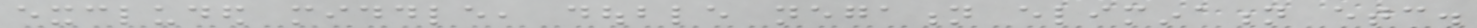excluded middle, double negation elimination etc.
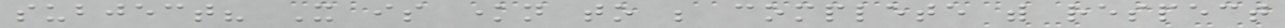subject? It is known to be complete with respect
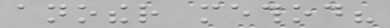another method?
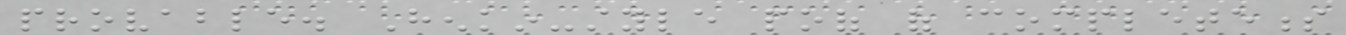provable. Henkin-style poof of completeness
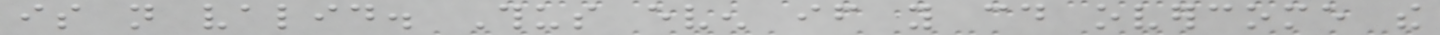is not valid. Thus even if you could overcome the
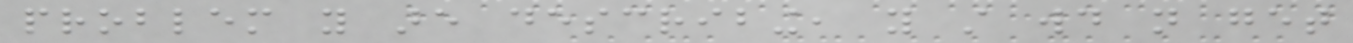problem you are describing, you still would not get
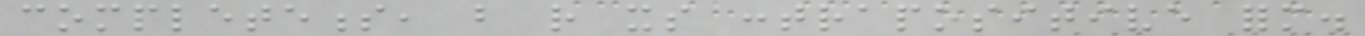completeness, but rather its contrapositive form.
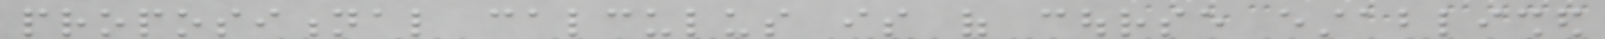propositional calculus is of course established
